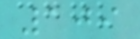109
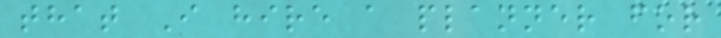that I hire a planner for
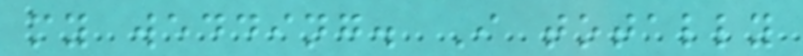my wedding. I totally
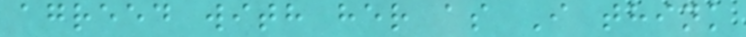agreed with her as I think
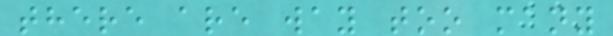there are way too many
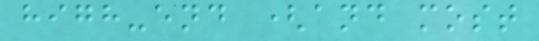high-end (and most
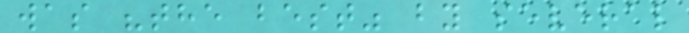was "the best" by several
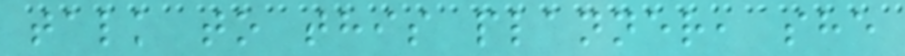talk to this planner, she
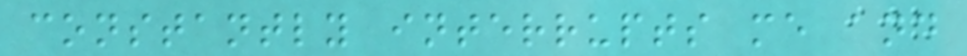constantly interrupts me and
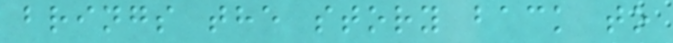brings the story back to
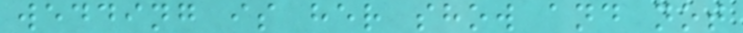wedding is her show and not
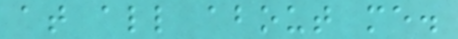at all about me.
